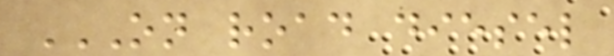ON ROAD DIESEL
